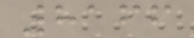8166
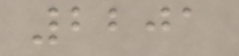2201
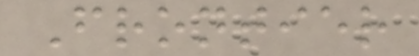Frontier
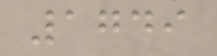1749
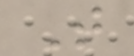T
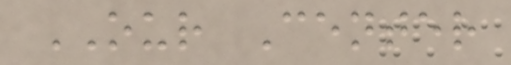OUR Center
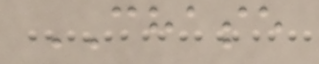CHASE
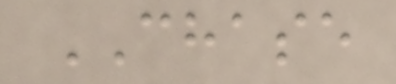CHASE
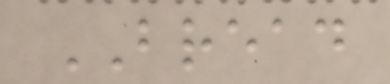BREAD
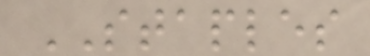STAPLES
